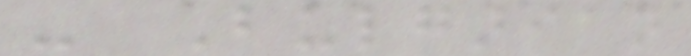- Bulgarian
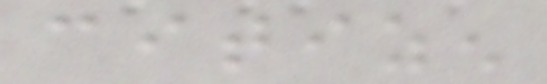citizen
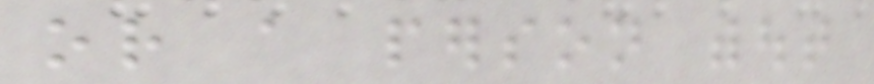or a person without
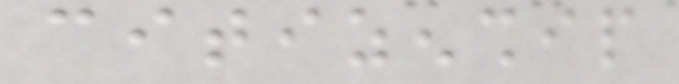citizenship
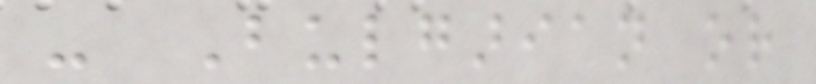- Bulgarian or
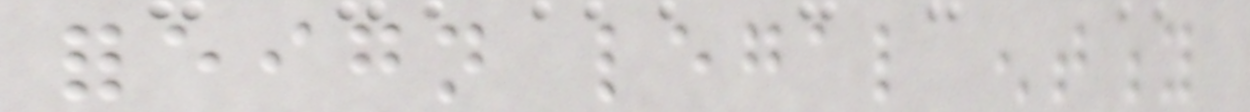foreign legal entity
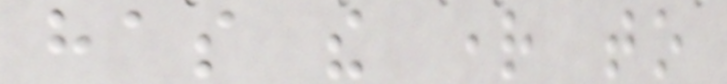has the right to
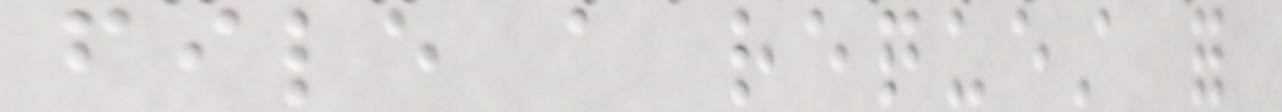file a request for
